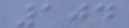104
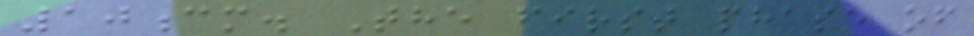10cm. The first phase of
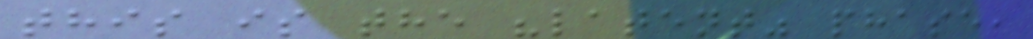this is the "latent" phase,
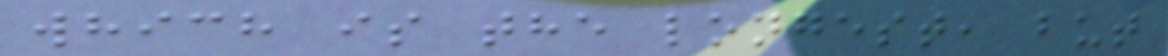which is the longest, but
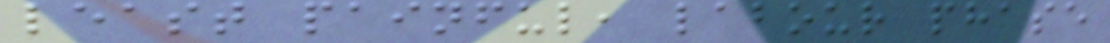least painful, labour phase
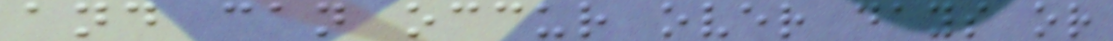and can occur over days or
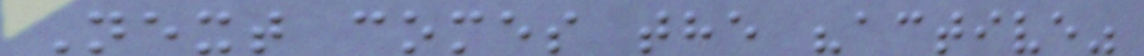Next comes the "active"
